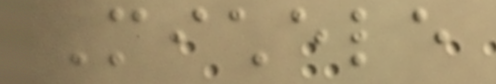Michele
